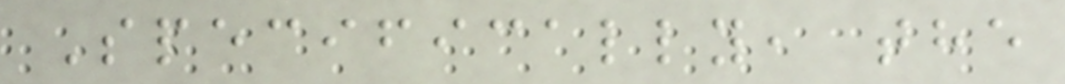Specifically, the
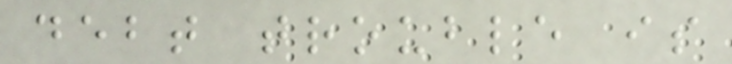debt trouble is
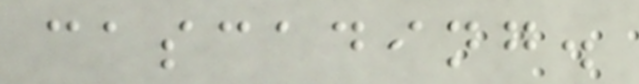cascading.
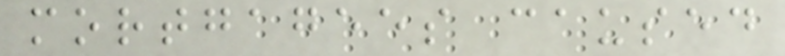mortgagees caused
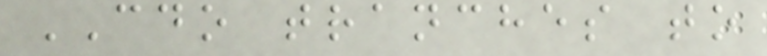CDO tranches to
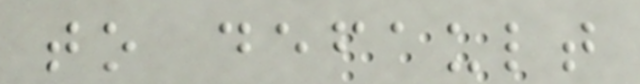to default
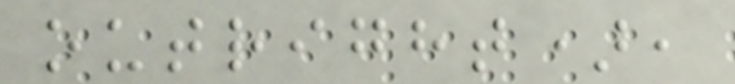outright),
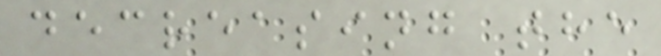decreasing the
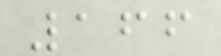166
